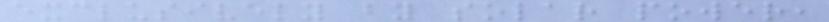exclusively by solar power,
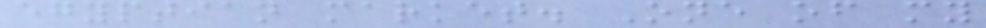egyptian market. One of my
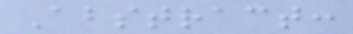Abstract:
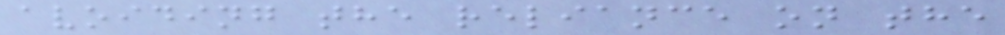avoiding the reliance on the
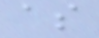as
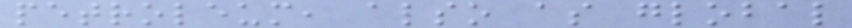petroleum, also as global
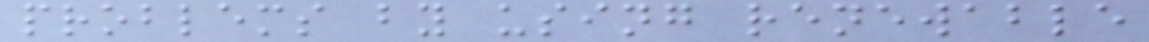problems by using renewable
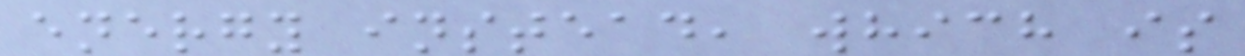energy instead, which is
